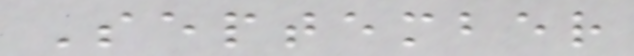September
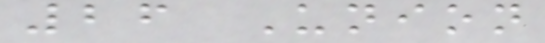26 Union
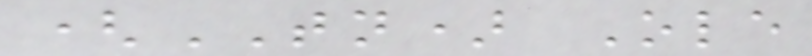(TN) Ole
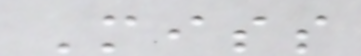Miss
